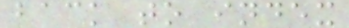back to index
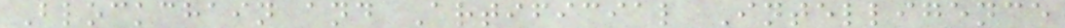Blockchain and Artificial Intelligence
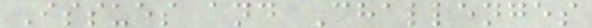Issues and Challenges
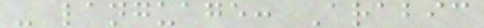- language: Arabic
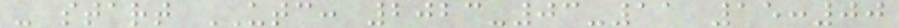- start UTC: 2023-03-11 15:00
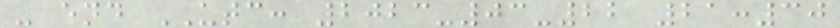- end UTC: 2023-03-22 21:30
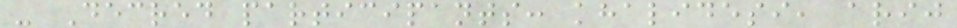- Decred participants: khalidesi, arij
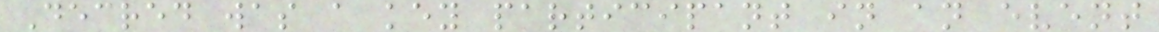Decred was a key participant in an event
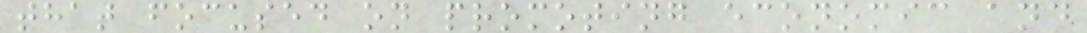that focused on promoting economic and
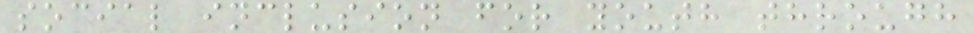social inclusion for youth through
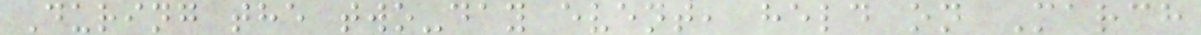During the two-day event, held on March
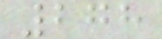278
